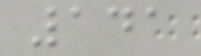141
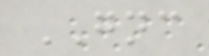GNC
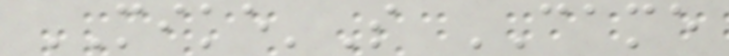MIKE'S CAME
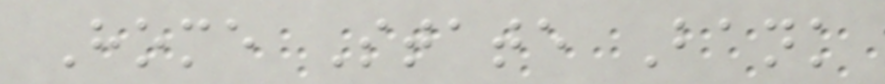Home State Bank
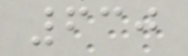630
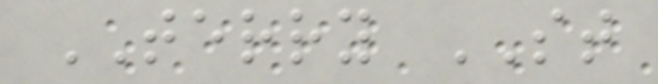TERRY ST
